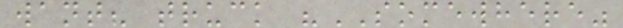want? truck "SOMEWHERE"
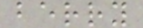berry
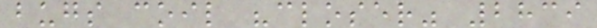bugs coil "closer" 2839
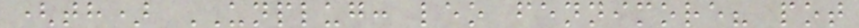(th) UNPLUG: leo fennimore? pot
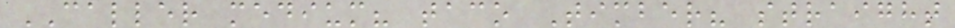CALLER medium? taco Timber? straight
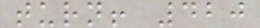turn! 420
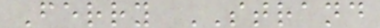Ferry STRAND
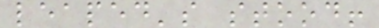leaped's stood!
